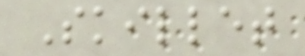Skillet
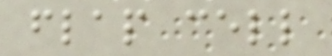flap cell
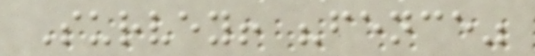Survey! "fence"
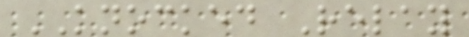KNOCKED Relay
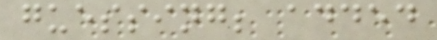guessing; added
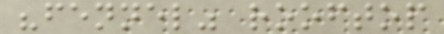"fennel" rooftop
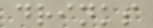drinks
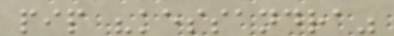pip "kessandra"
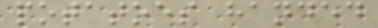potatoes handed
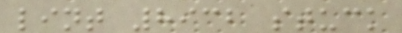lint 8932 stuck
